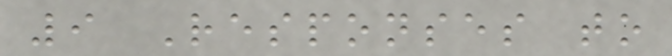9 Responses to
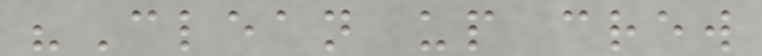"Clean up crew
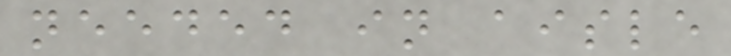needed in aisle
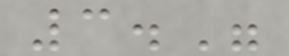3."
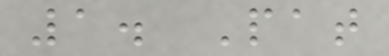1. Pat
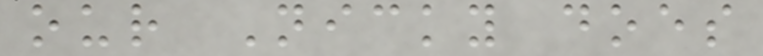our Nicky does
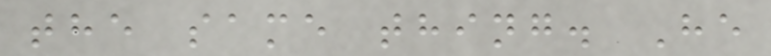the same thing. He
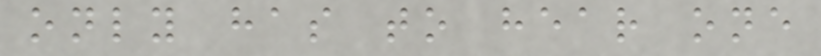only has to hear one
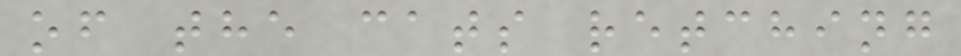of the cats retching
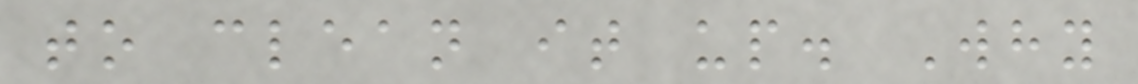to clean it up. Why
